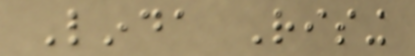Linda Rising
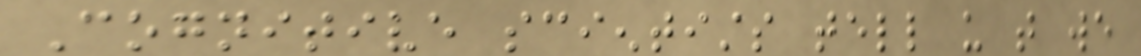Cognitive scientists tell us that we
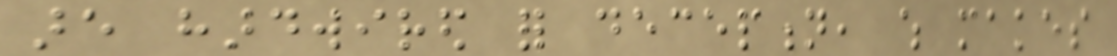are hardwired for deception, which makes
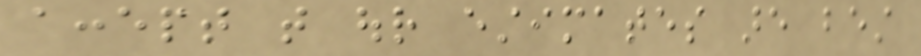accept that our estimates are best
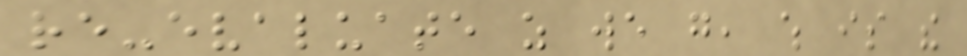re-evaluate as we go, which is the
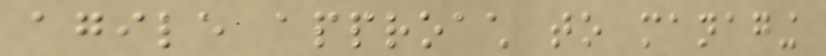agile approach to managing
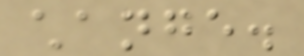change.
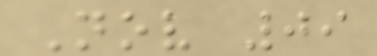Nov 09
